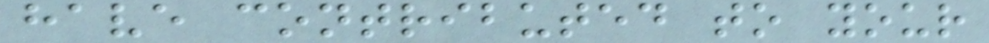have contributed to your
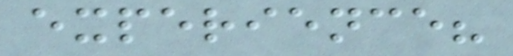experience?
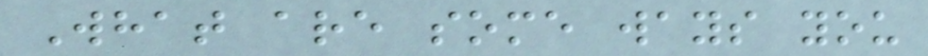What are some ways you
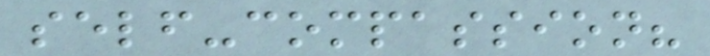self-compassion?
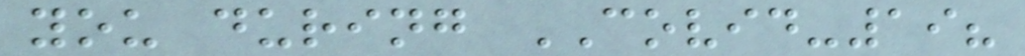you during COVID-19?
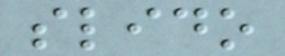slido
